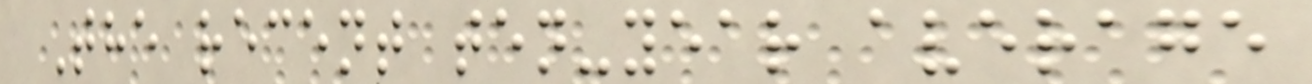The recent ten-year average
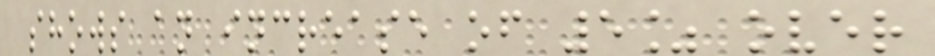shows an increase of 5% over
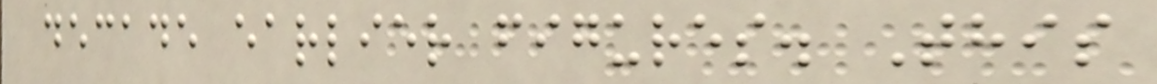decade earlier figures. This
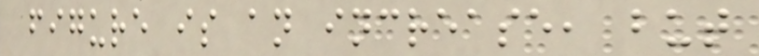figure is an increase, but
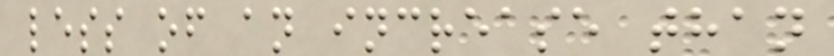less of an increase than
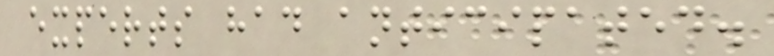experts had anticipated.
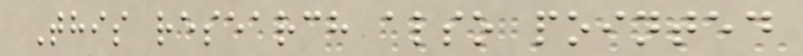This research also pointed
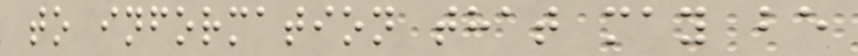to information that may be
